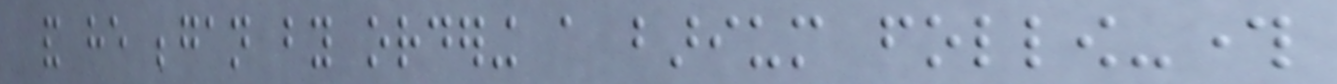and he began by ordering a barium follow-through
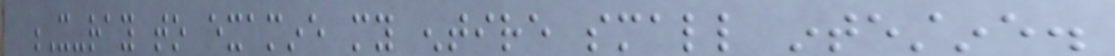X-ray to examine my entire small intestine.
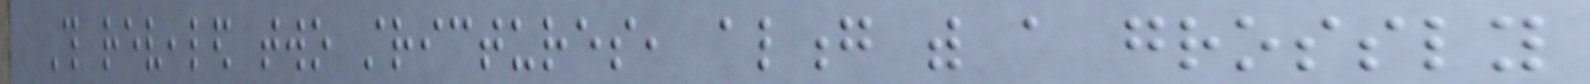This revealed two strictures, along with a grossly
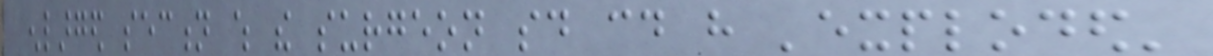enlarged section which the surgeon said could have 'exploded'
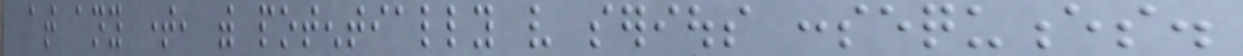at any time, with potentially very serious consequences.
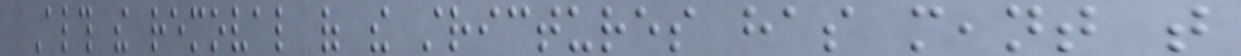Although the removal of the strictures has meant that
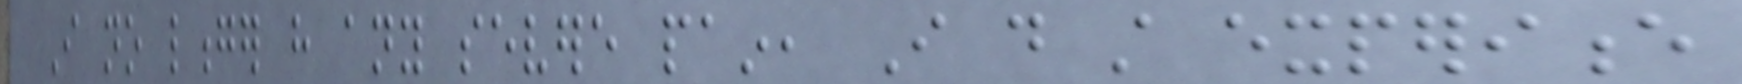I no longer have any severe pain, I do still experience
